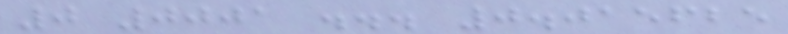0 0001 ... 0.015625
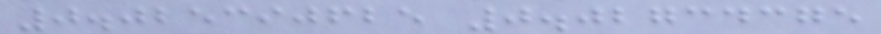0.025390625 0.02734375
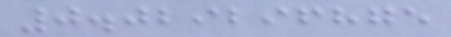0.029296875
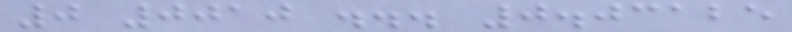0 0010 ... 0.03125
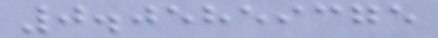0.05859375
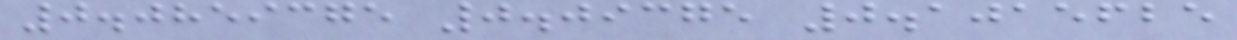0.0859375 0.09375 0.1015625
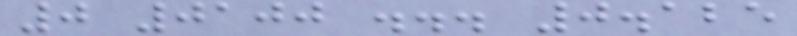0 0100 ... 0.125
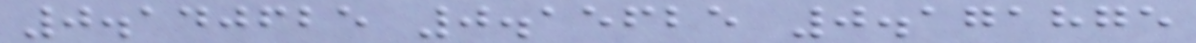0.140625 0.15625 0.171875
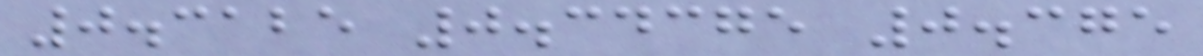0.3125 0.34375 0.375
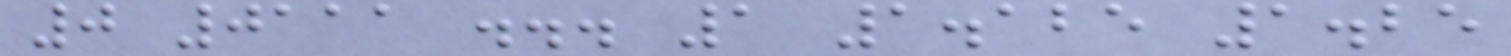0 0111 ... 1 1.125 1.25
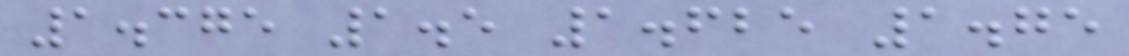1.375 1.5 1.625 1.75
